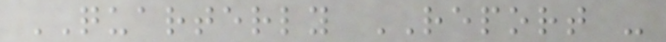QUARTERLY REPORT -
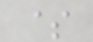$
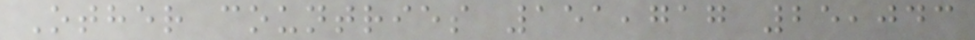Other countries 151,717 25,043
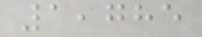1,785
